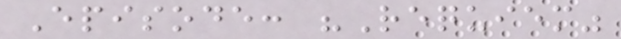Episode: "Requiem"
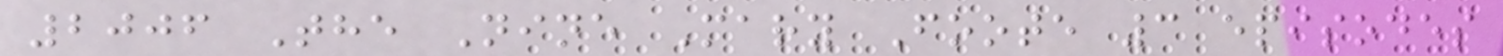2006 The Nine Mary Foote 3 episodes
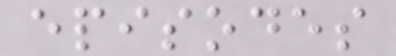episodes
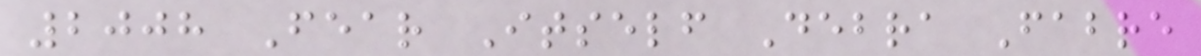2008 Fear Itself Debra Fabre
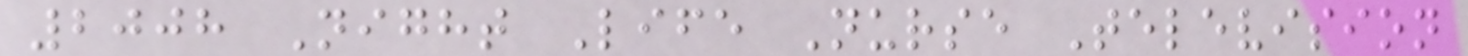2008 Night Life Nurse Television
